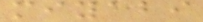miyabi
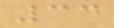33
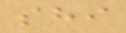shi
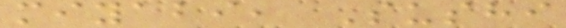miyabi, Sushi
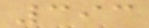393
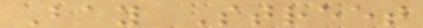Bay Street
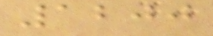1200
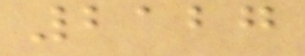2127
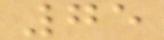75
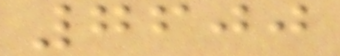7600
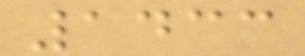1433
